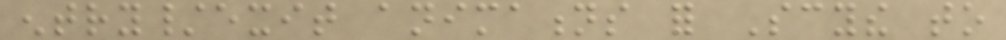entry/exit animations for Scythe to
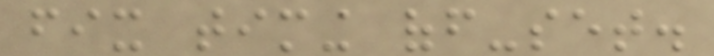fix timing off-set.
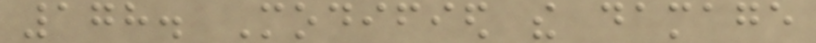178. Modified the damage
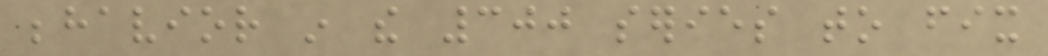behavior in the 300 series to fix
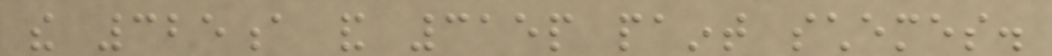the 325a and 315p paint schemes.
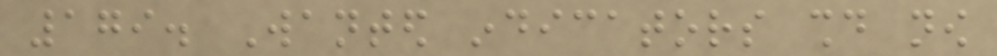179. Wanted indicators should now
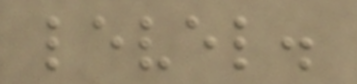level.
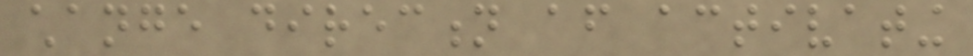change direction after activating
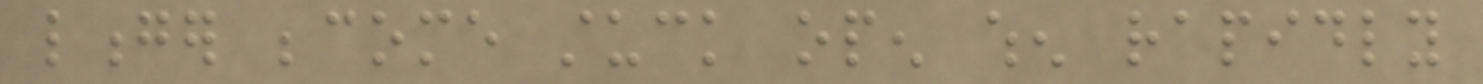longer become stuck open when rapidly
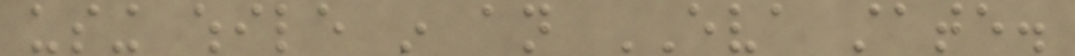using while in an EVA state.
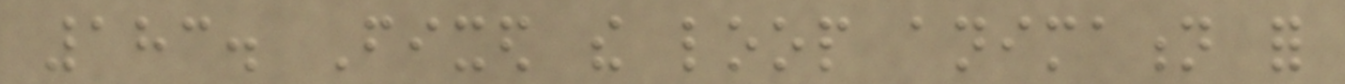183. Fixed the loop animation for
